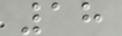18
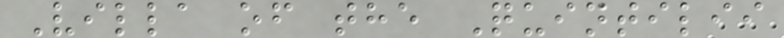Villa of the Quintilii
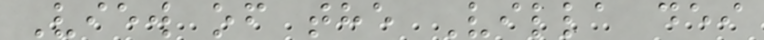View of the Villa dei
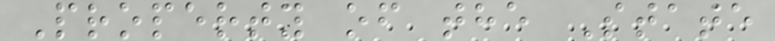Property of the State
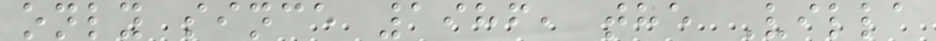only since 1986, the Villa
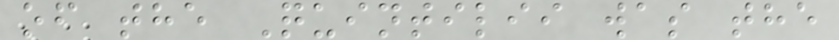of the Quintilii was the
